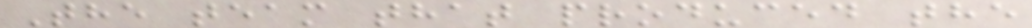The team that produced the
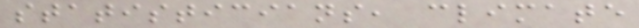statisticians, climate
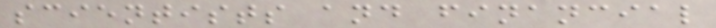scientists and financial
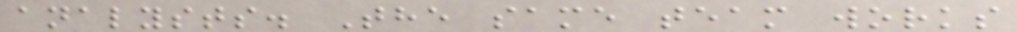analysts. The same team works
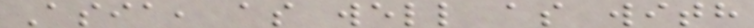Asia, as well as with
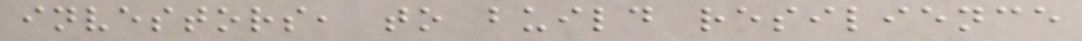investors, to build resilience
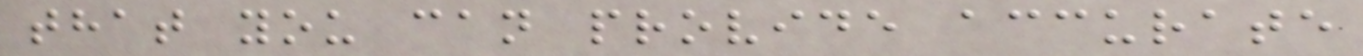that you can provide accurate
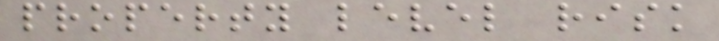property level risk
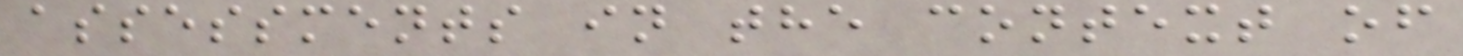assessments in the context of
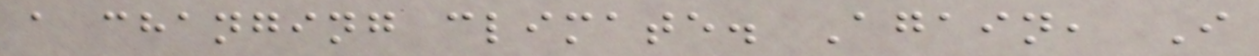a changing climate. Again, I
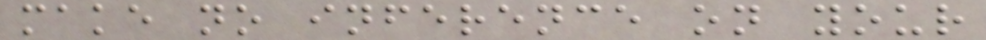make no inference on your
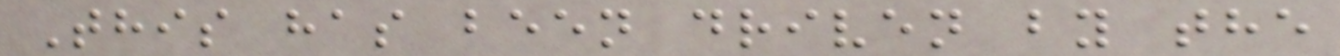This has been driven by the
